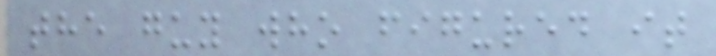the guy who figured it
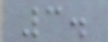3.
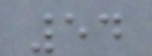54
